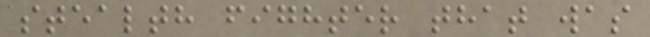stealth fighter that was
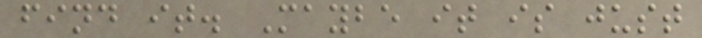find it. Maybe it is just
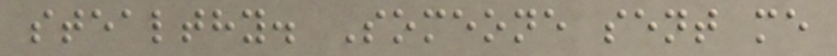stealthy. Someone sent me
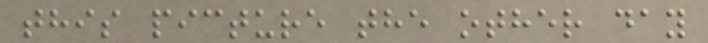this picture the other day
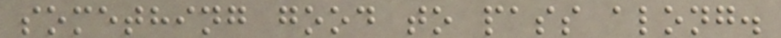something good to pass along.
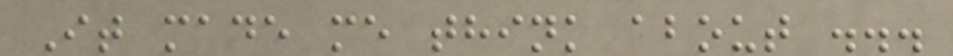It made me think about ...
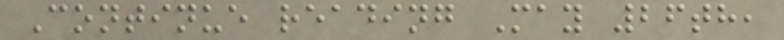Continue reading May 26th,
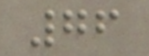76
